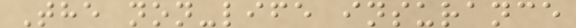The non-life insurance
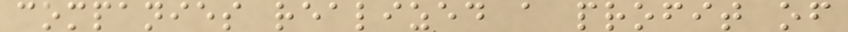companies realized a profit of
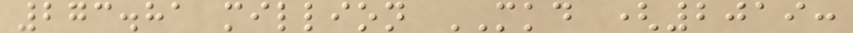273.81 million MKD (2019:
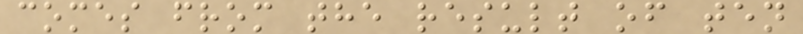comes from the result of ten
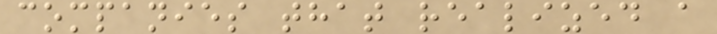companies that realized a
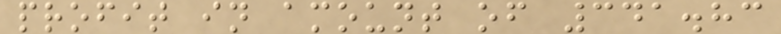profit in amount of 341.83
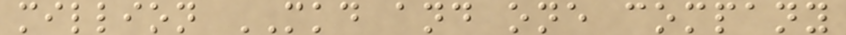million MKD and one company
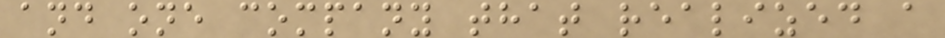and one company that realized a
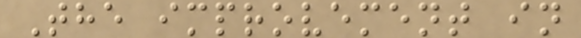The improvement in
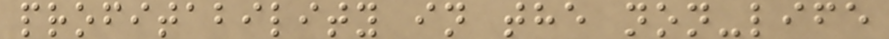profitability in the non-life
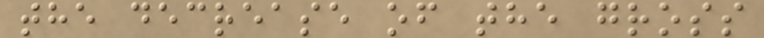the decrease of the gross
